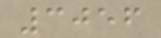3056
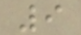9
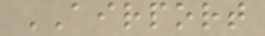AIRPORT
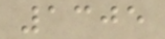1305
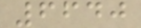6640
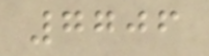7706
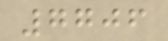7706
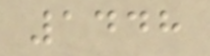1448
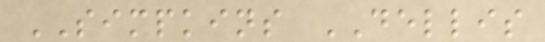SIMPKINS DELLIS
